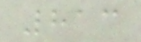813
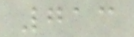713
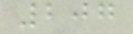207
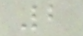2
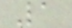1
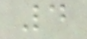4
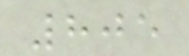805
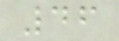46
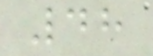48
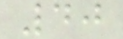40
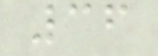36
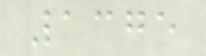1375
